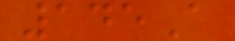145A
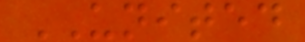UNITED
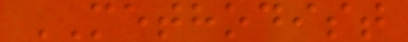METHODIST
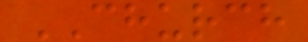CHURCH
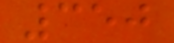350
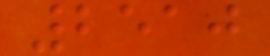2510
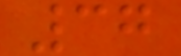37
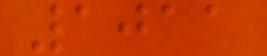1011
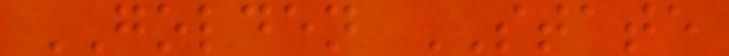GOLDEN STATE
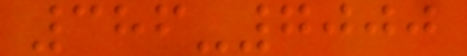386-7000
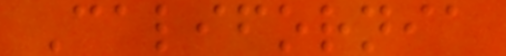California
